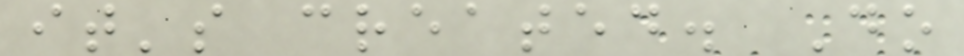it's created. Do
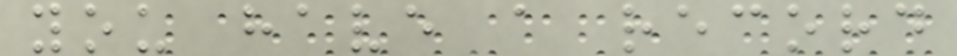you have a record
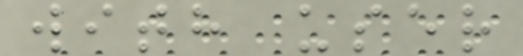with user
